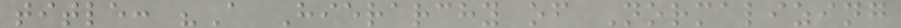title: "A Hierarchy of Normalizing
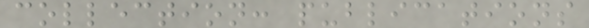collection: publications
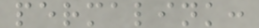permalink:
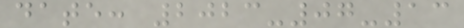date: 2023-07-13
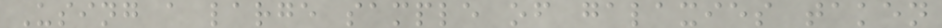Using a large sample of galaxies taken
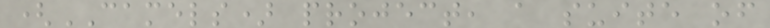(CAMELS) project, a suite of
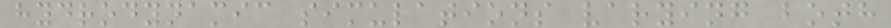hydrodynamic simulations varying both
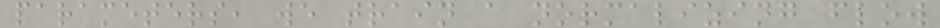parameters, we train a normalizing flow
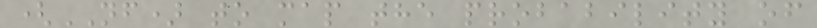(NF) to map the probability of
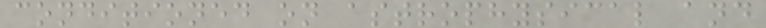conditioned on astrophysical and
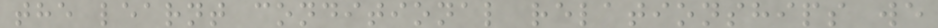the learnt conditional relationships we
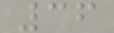36
